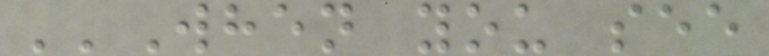''When you see
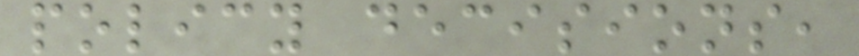policy decisions,
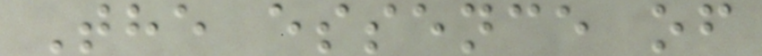The essence of
